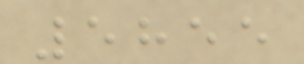5855
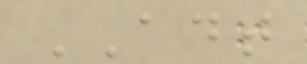ADT
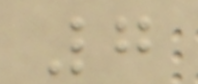7
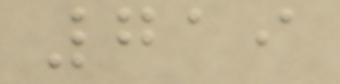719
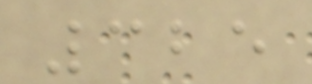325
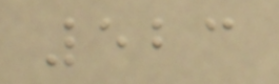523
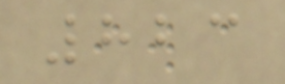823
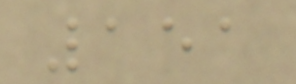151
